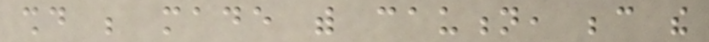should be made with caution, because the
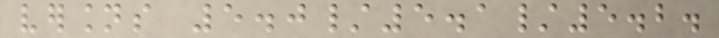versions 5.0/5.1/5.2.
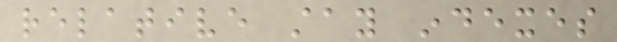relative stay indexes
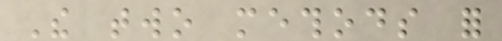The two methods for
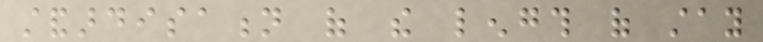standardisation of the length of stay
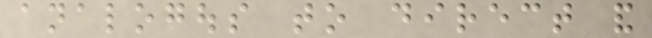analogous to direct and
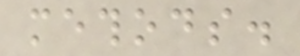methods.
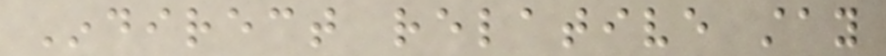Indirect relative stay
